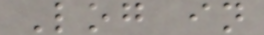Log in
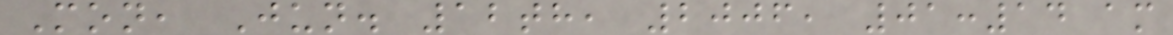Mon, Jun. 12th, 2006, 01:14 am
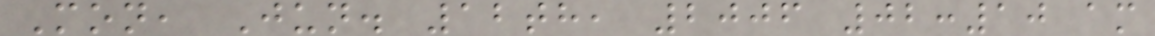Mon, Jun. 12th, 2006 02:10 am
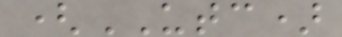(UTC)
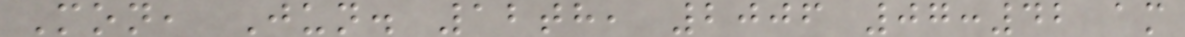Mon, Jun. 12th, 2006 07:42 am
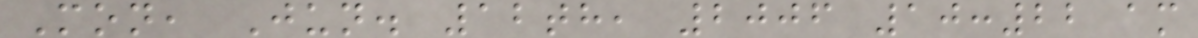Mon, Jun. 12th, 2006 10:22 am
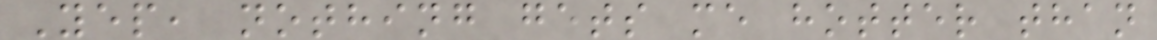Yep, nothing gets me hotter than
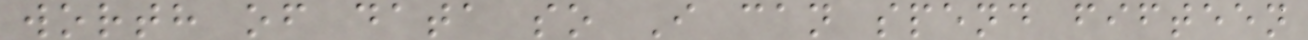worth of data so I can spend fifteen
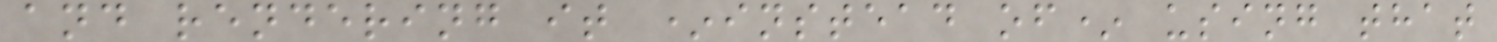and rendering it *instead of* using that
